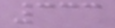333
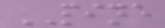PINE
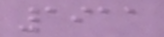1911
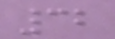32
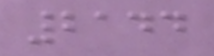2144
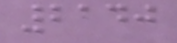2140
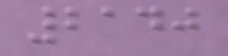2140
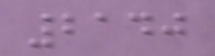2140
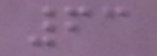63
